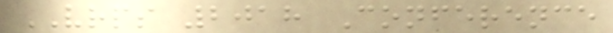VRPS 2018 Conference
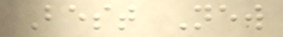Best New
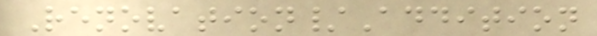Renovation/Addition
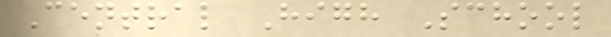Central High School
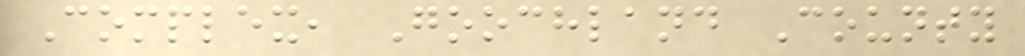Complex, Goochland County
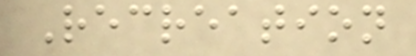Recreation
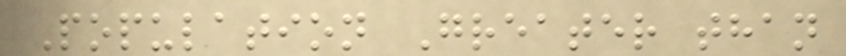Population Greater than
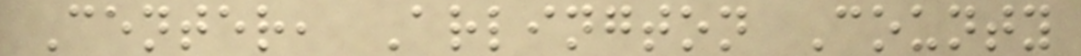Center, Arlington County
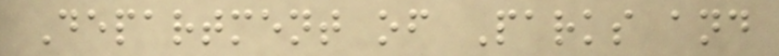Department of Parks and
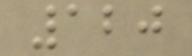120
